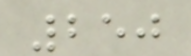250
